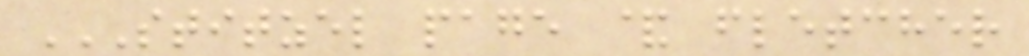STITZEL PAGE & FLETCHER
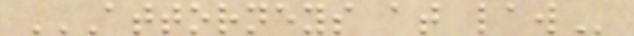ATTORNEYS AT LAW
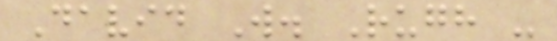David W. Rugh -
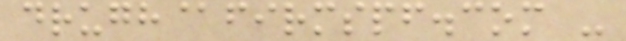drugh@firmspf.com -
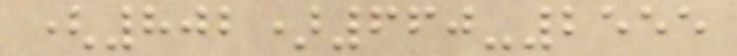(802)660-2555
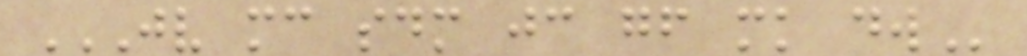JV MC SDM JC GF MK DW
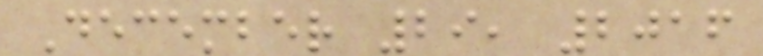December 29, 2016
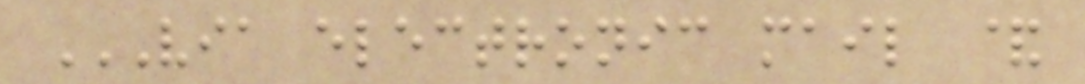VIA ELECTRONIC MAIL &
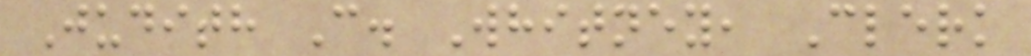Judith C. Whitney, Clerk
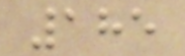185
